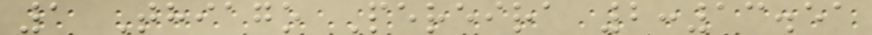1 Thiago Pereira 2:13.51
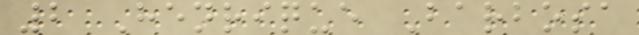2 Henrique Barbosa
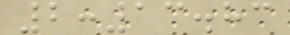2:13.83
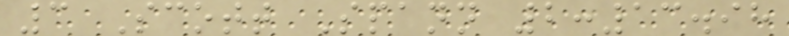3 Scott Spann 2:13.98
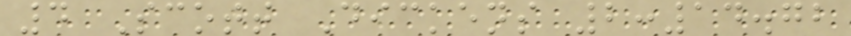4 Scott Dickens 2:14.72
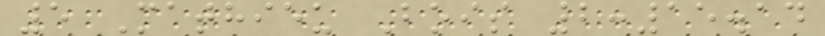5 Mathieu Bois 2:15.14
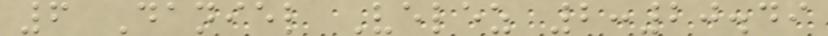6 Daniel Velez 2:20.49
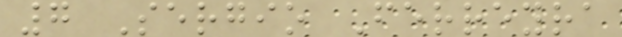7 Sergio Ferreyra
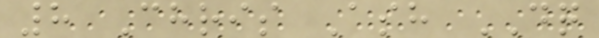8 Chris Ash DQ
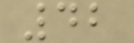42
